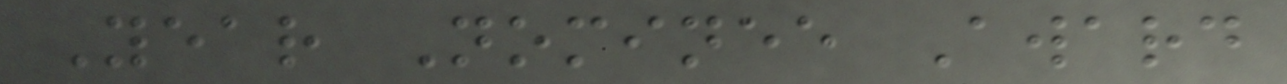Year Nominee Award
